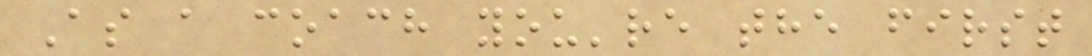As a coach you're the first
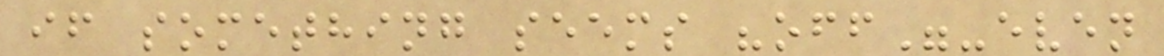if something seems "off"-even
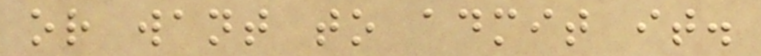or want to admit it.
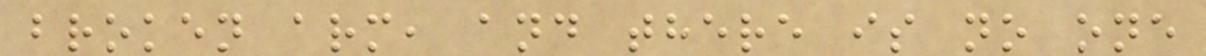broken arm, and there is no one
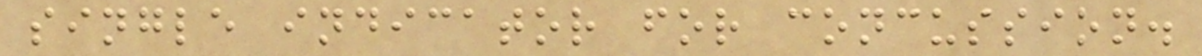single indicator for concussion.
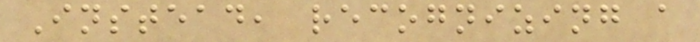Instead, recognizing a
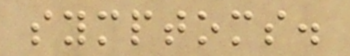symptoms.
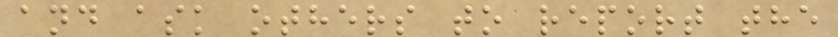and ask others to report the
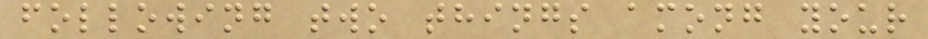following two things among your
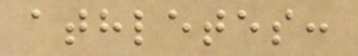athletes:
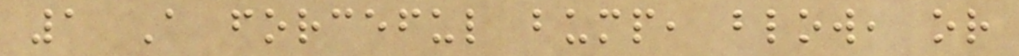1 A forceful bump, blow, or
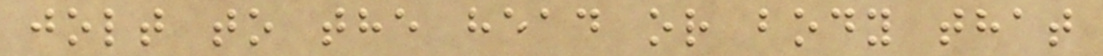jolt to the head or body that
